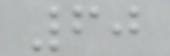60
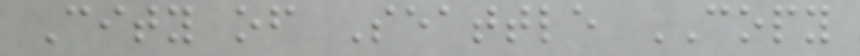City of Seattle COPY
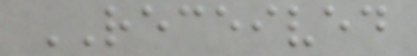RECEIVED
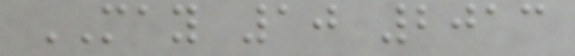MAY 10 2013
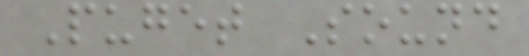Puget Sound
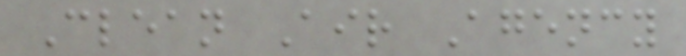Clean Air Agency
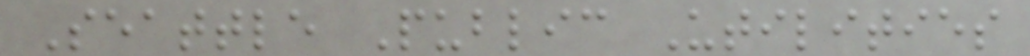Seattle Public Utilities
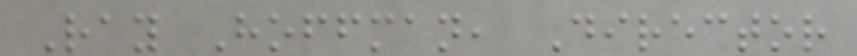Ray Hoffman, Director
